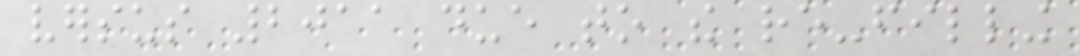versus 2011 due to the re-filling
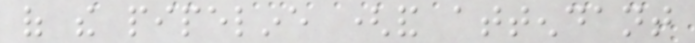of the pipeline (and attendant
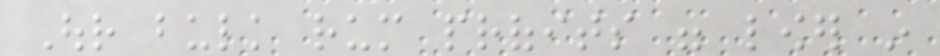Our bulk rum profits were lower in
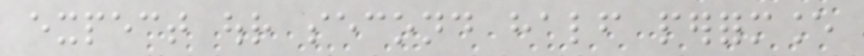expect our second half performance
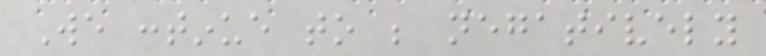We continue to be negatively
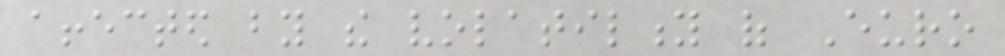affected by the volatility of Euro
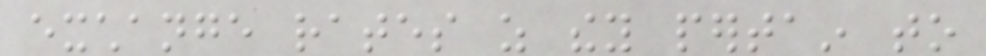exchange rates as they pertain to
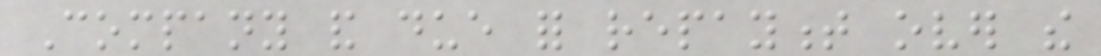Company and due for repayment over the
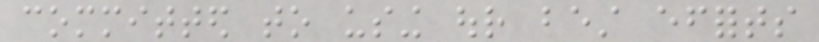committed to using our best efforts
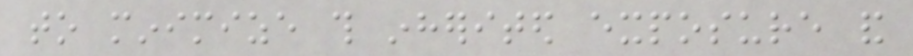to minimize this inherited exposure and
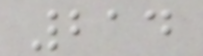214
